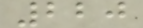220
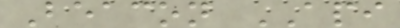Beacon API
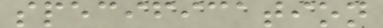specification
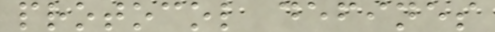protocol defines
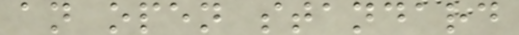an open standard
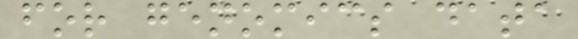for genomics data
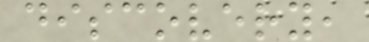discovery,
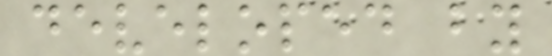developed by
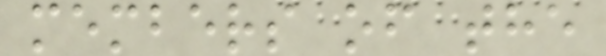members of the
